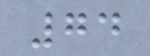74
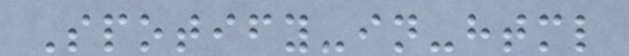Spotify-in-html
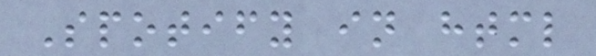Spotify in html
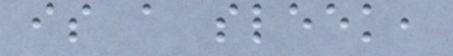is a sleek,
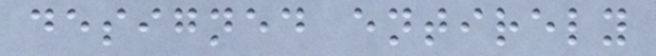designed entirely
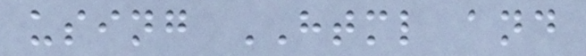using HTML and
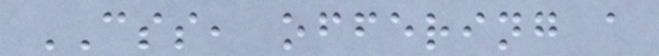CSS, offering a
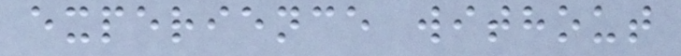experience without
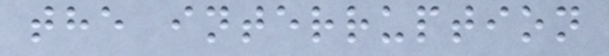the interruption
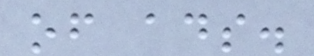of ads.
